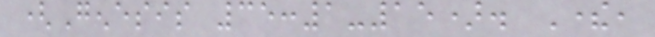(Genesis 35:1-15). There,
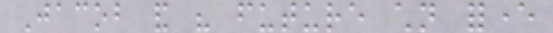Jacob and his future children forever
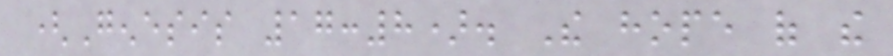(Genesis 17:8). The hope of the
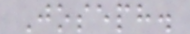Joseph.
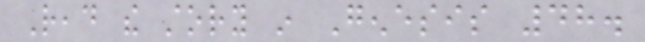Read the story in Genesis 48.
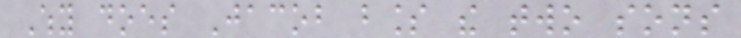Why does Jacob bless the two sons
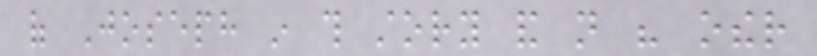of Joseph in this story and not his other
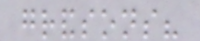grandsons?
